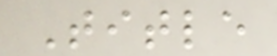Title
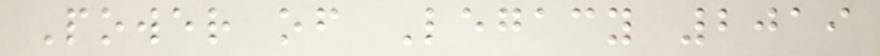Power of Legacy 2019
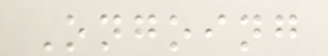Ongoing
